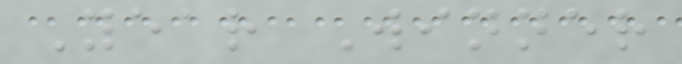Year Winner
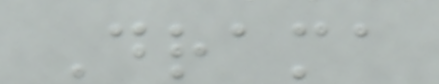Drama
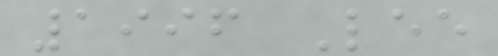1996 Lee
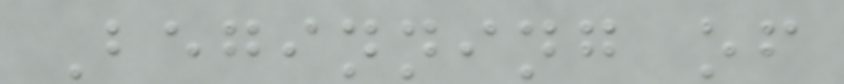Beginning of
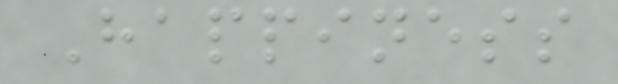Happiness
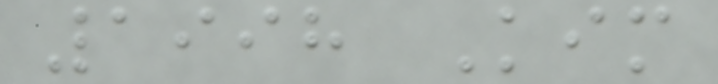1998 Kim
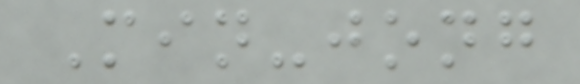Min-jong
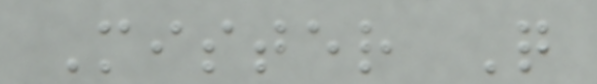Mister Q
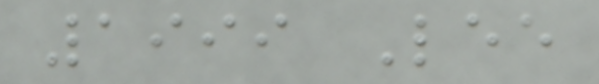1999 Lee
